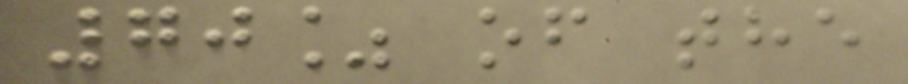70% of the
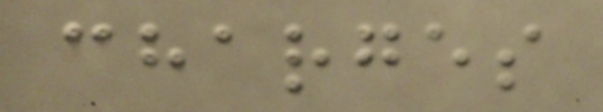charges
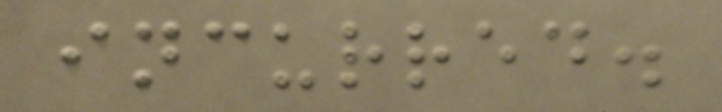incurred.
